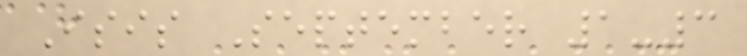Isis September 1-3
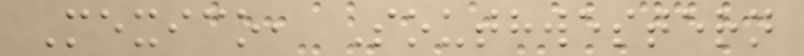Mexico, Southwestern
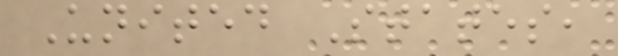United States,
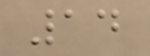14
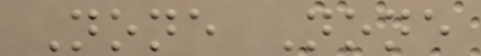None None
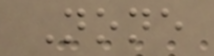None
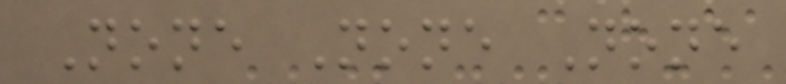None None None
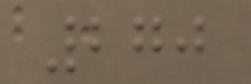270
